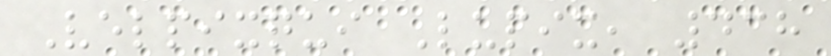Velpixqui Lupix, 438
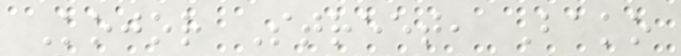Kojor Street, Bako
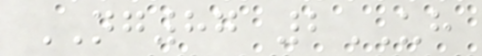NG87 2UH
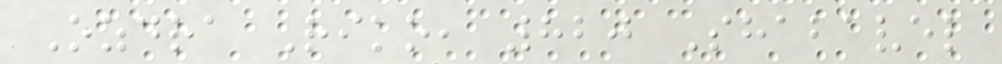Ozdra Riko, 820 Shabavel
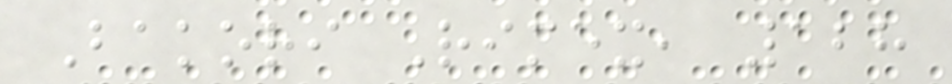Bakori Rimex, 128
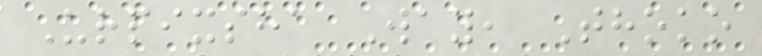Urpixsha Way, Thoko
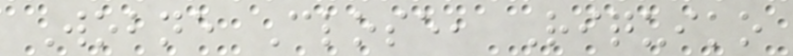Wobne Close, Riquiko
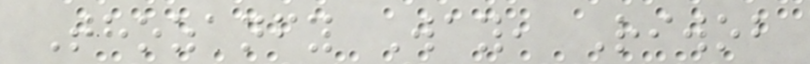Thozanfy Way, Riwob
